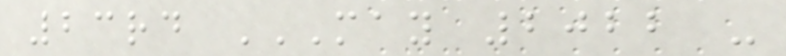23rd MAY 2022 -
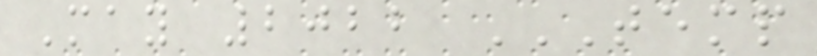May 2022 TEMP
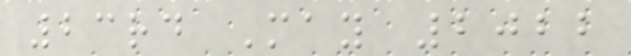23rd May 2022
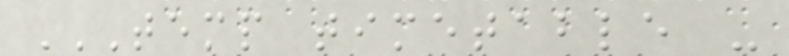TEMP TIMETABLE -
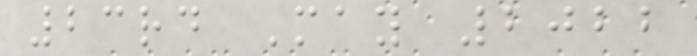23rd May 2022
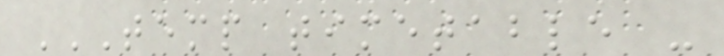TEMP TIMETABLE -
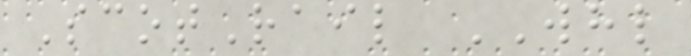ScotRail WHL
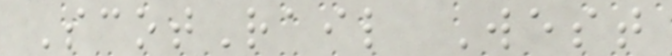ScotRail West
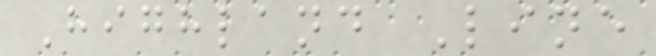Highland Line
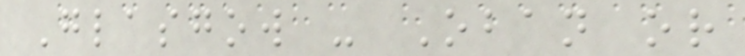Glasgow - Oban or
